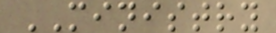MINISTRY
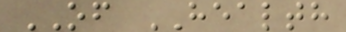OF HEALTH
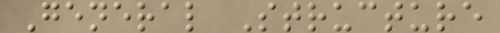General Structure
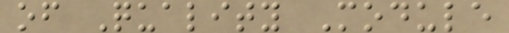of Quality Module
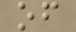of
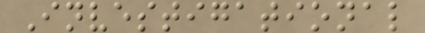Investigational
